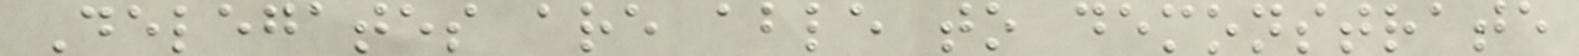Delegates are able to demonstrate
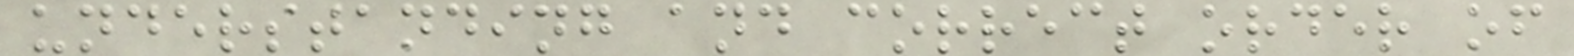understanding and correct order of
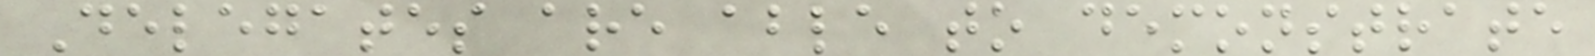Delegates are able to demonstrate
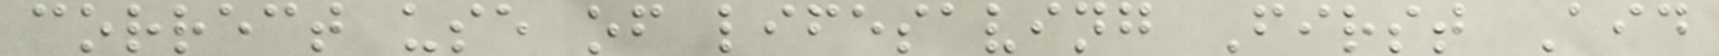correct use of lifesaving First Aid
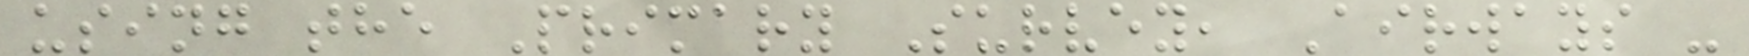using the Primary Survey, Airways -
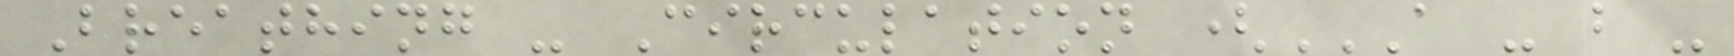Breathing - Circulation (A - B -
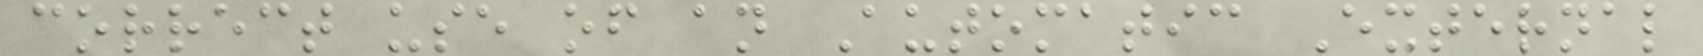correct use of an Automatic External
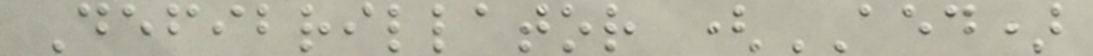Defibrillator (AED)
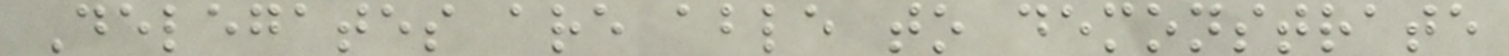Delegates are able to demonstrate
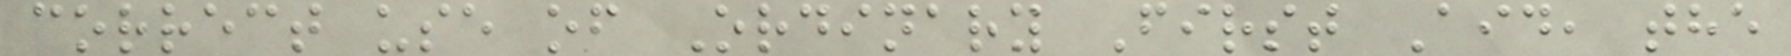correct use of Ordinary First Aid, the
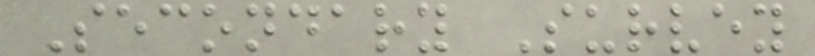Secondary Survey
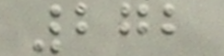272
